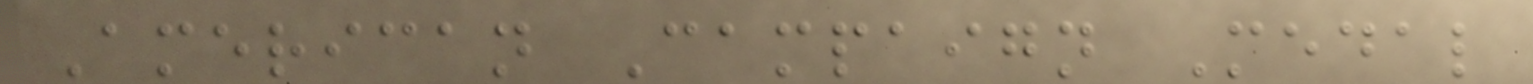American Campaign Medal
